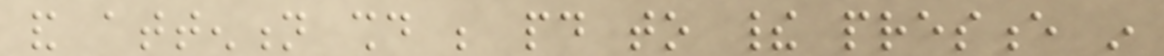and attention should be paid to their presence in
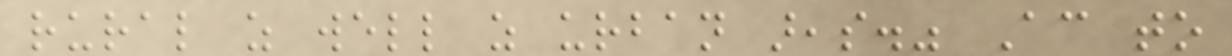rural as well as urban areas." According to
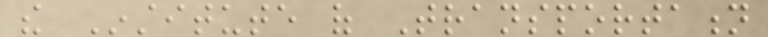the Institute of Transportation
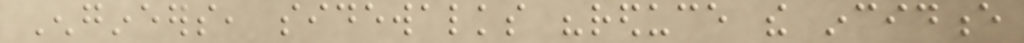Engineers, sidewalks "reduce the incidence
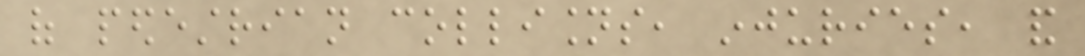of pedestrian collisions, injuries, and
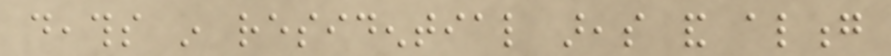deaths in residential areas and along
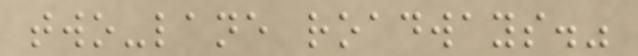two-lane roadways."
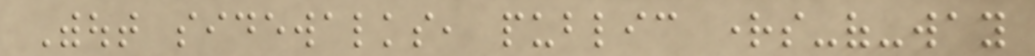Without sidewalks, public rights-of-way
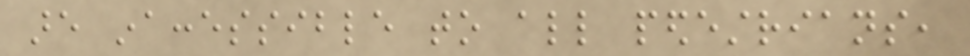are inaccessible to all pedestrians,
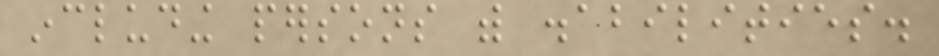including persons with disabilities.
